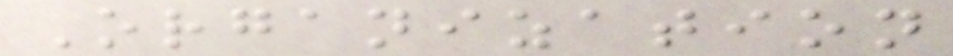Organization
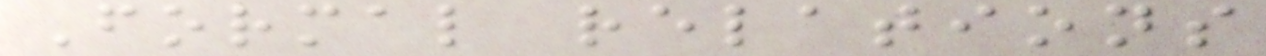Formal relations
